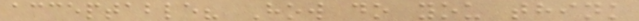acceptable? How do you think
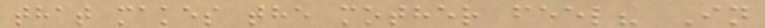that makes the mother feel? In
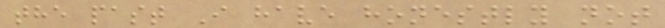the past I have honestly not
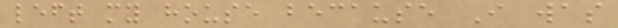left my house because I was
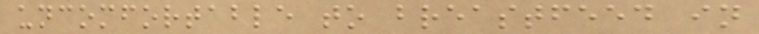uncomfortable to breastfeed in
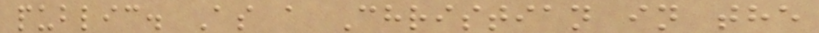public. As a Christian in the
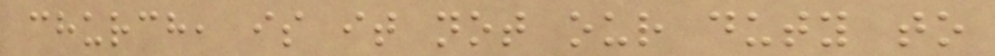church, is it not our duty to
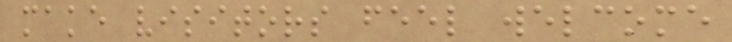make visitors feel welcome
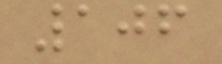106
